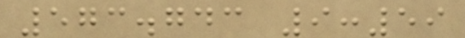573.743 9:59
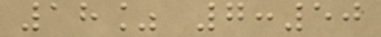18% 7:50
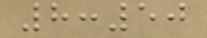8:50
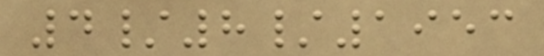4/8/1953
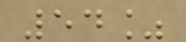54%
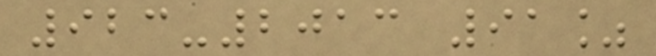923-2013 91%
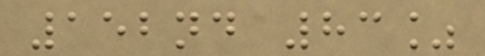152nd 83%
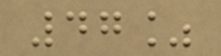47%
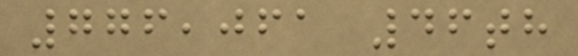776,061 46th
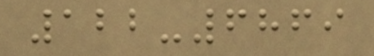122-6869
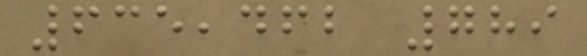635,462 789
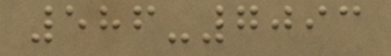586-7093
